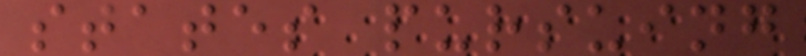states pursuing
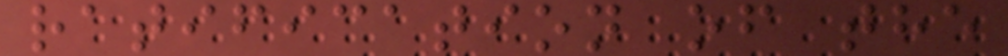ratification of the
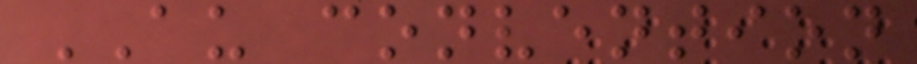AU convention
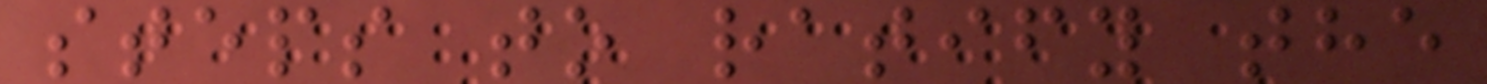steps to ratify the
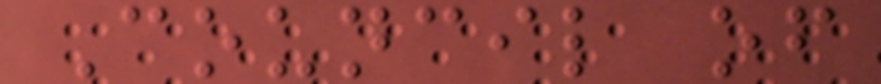Council of
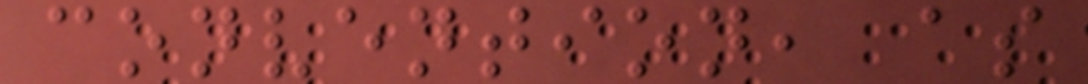convention, as
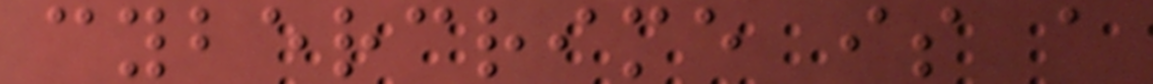cybercrime is a
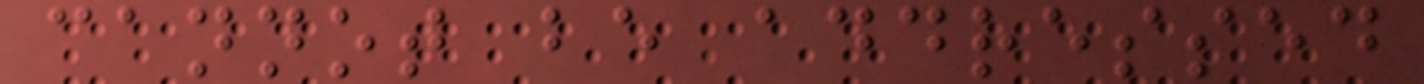cannot be addressed
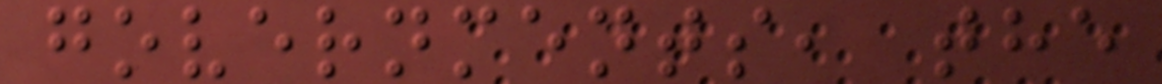governments, the
